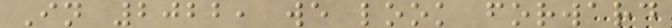In 2022, we look forward
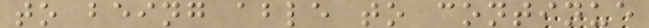to being able to continue
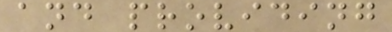and providing
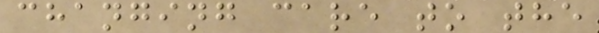changing care to the
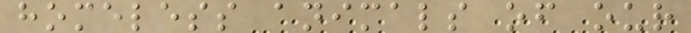homeless animals of our
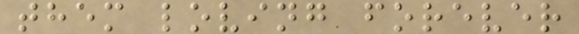them loving forever
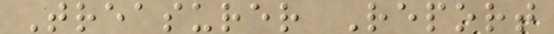Treasurer Report
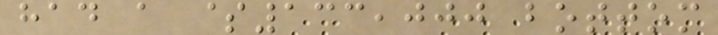had a $133,000 bottom
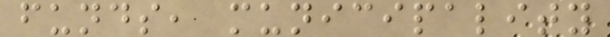funds, municipality
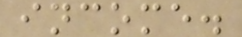income.
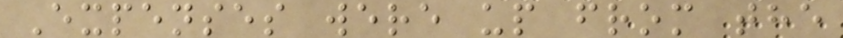Expenses were up from the
